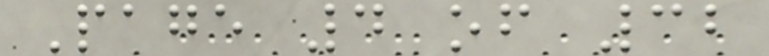Page 4 of 32
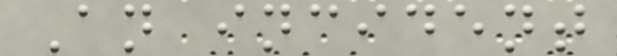An incident
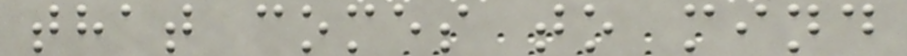that comes to mind
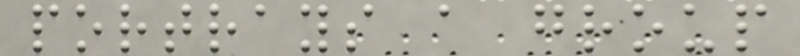portrays a group
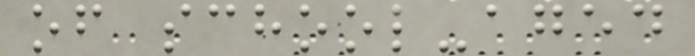of school-aged
